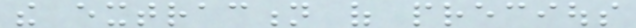the extraction of precious
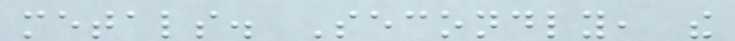metals. Secondly, the
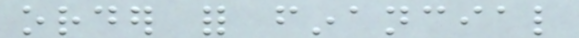order for financial
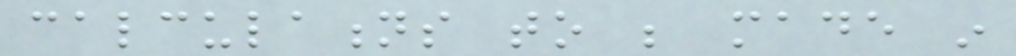calculations to be made in
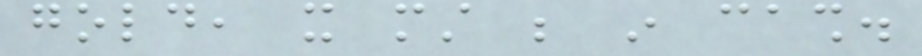gold, it must be in cash.
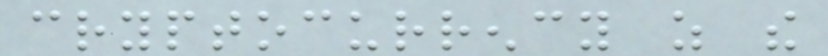cryptocurrency as the
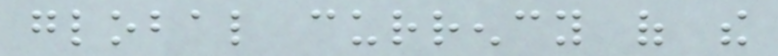global currency of the
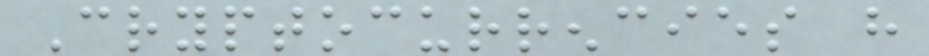Cryptocurrencies have
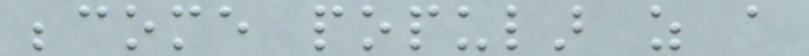become popular as a
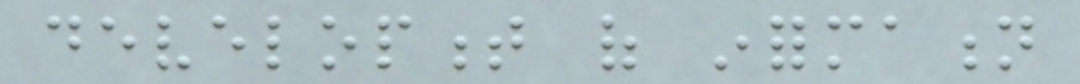development of information
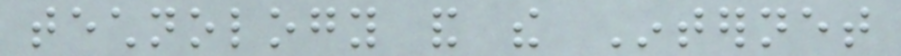technology and the Internet
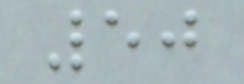50
